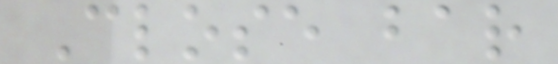Close bar
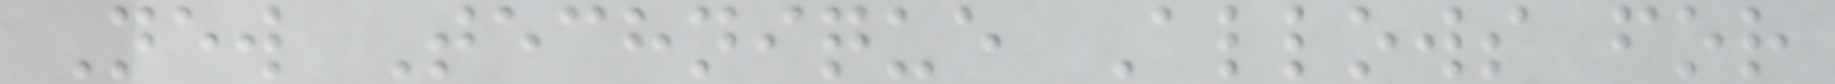New Technique Allows for
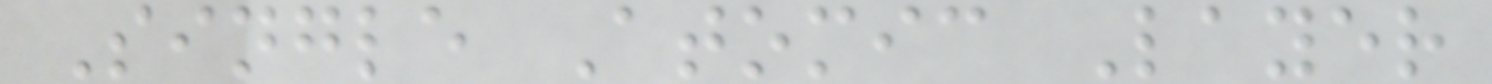Single Atomic Layer
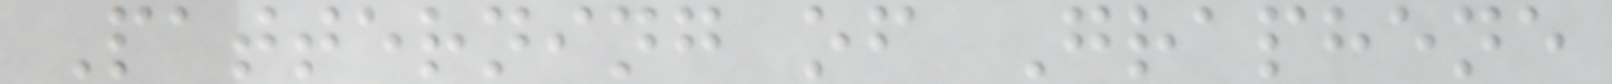Patterning of Graphene
